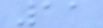11
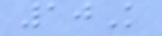10K
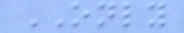ONLY
